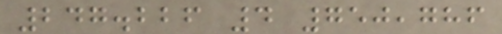247.226 4 750,786
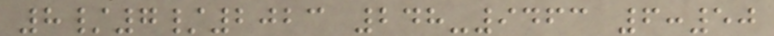8/7/2023 248-9463 6:50
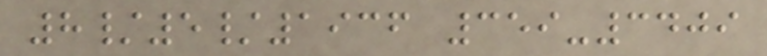8/5/1936 359-3409
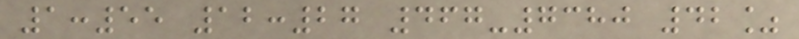1:55 12:27 467-7380 42%
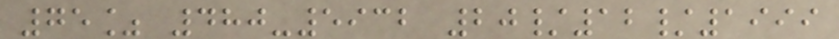75% 480-5932 20/12/1999
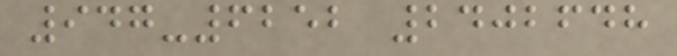947-6252 2402648
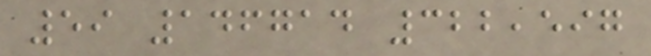59 146714 322,597
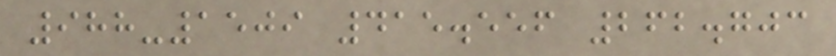988-1509 415.556 262.703
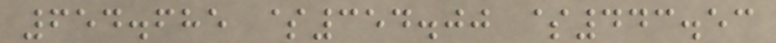654.685 $354.00 $443.53
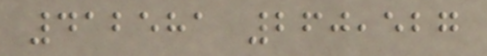412581 260,527
